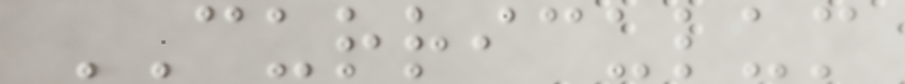CURRICULUM
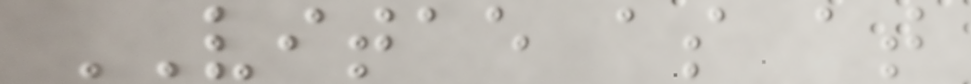VITAE as at
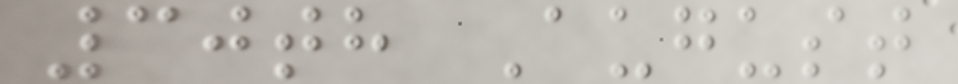30th August
